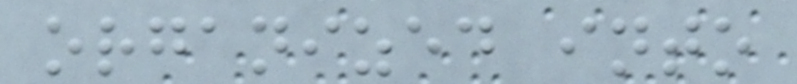organized into
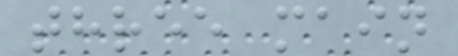three main
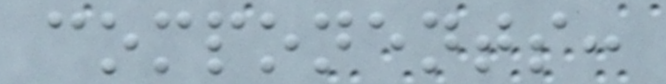components:
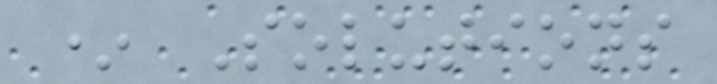* Solutions
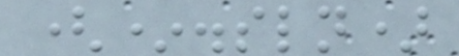(*.sln)
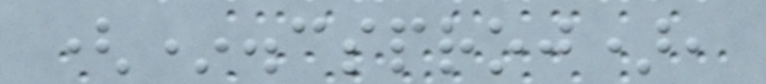(*.csproj),
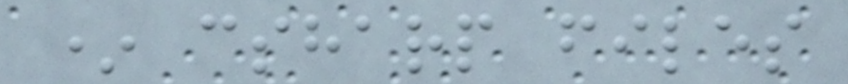* csharp files
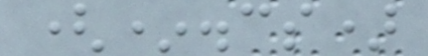(*.cs)
